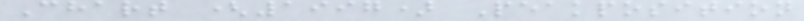Chart (1997) Peakposition
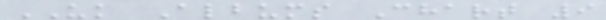UK Albums Chart 9
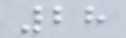28
